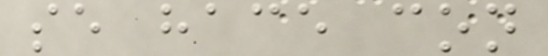se hace con
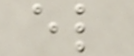el
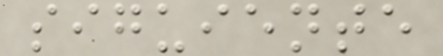siguiente
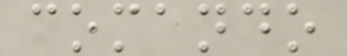comando
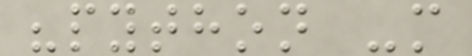"python -m
